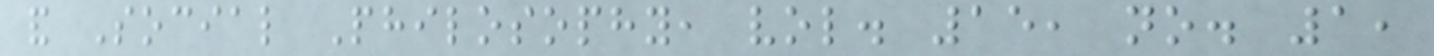and Social Philosophy, vol. 15, no. 1,
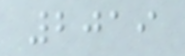2019
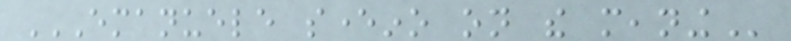EMANUELE SEVERINO ON THE MEANING
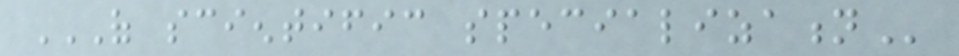OF SCIENTIFIC SPECIALIZATION
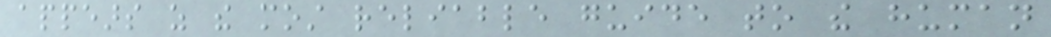appears as the most reliable guide to the human
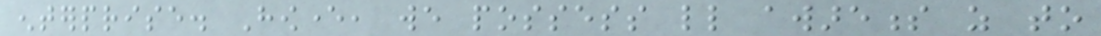enterprise. However, we possess little awareness as to
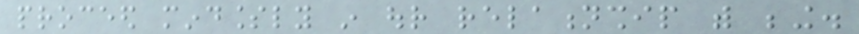proceed mindlessly in our relationship with being.
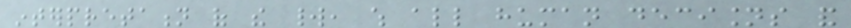interpretation of the world, which all human decisions and
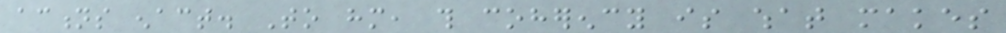actions enact. To him, this coherency is what makes
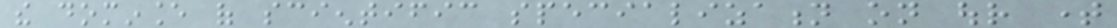the dominance of scientific specialization on our time
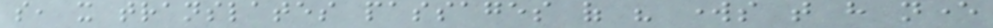so, it translates passages of his works that have never
